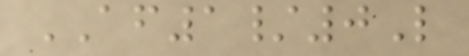AF1/0L
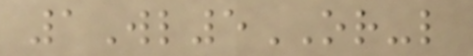1Wl5OR-l
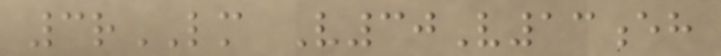3rLM V30V13eh
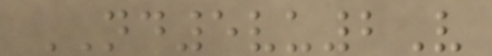ND5vu2V
